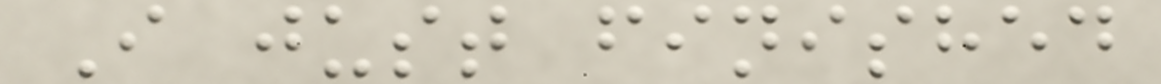I just finished
